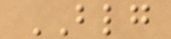BLG
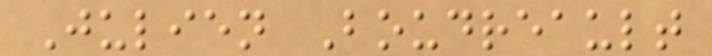Julien Boudreault
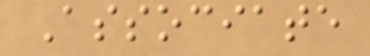Associate
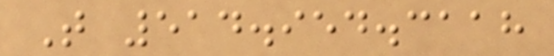T 514.954.3118
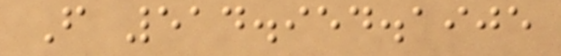F 514.954.1905
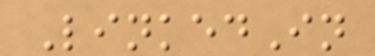LinkedIn
